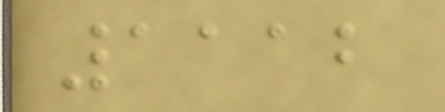1112
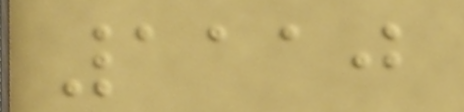1110
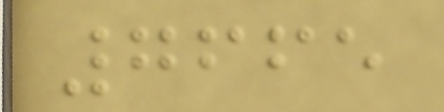7665
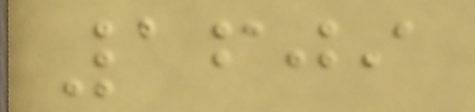1609
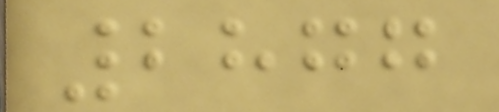2877
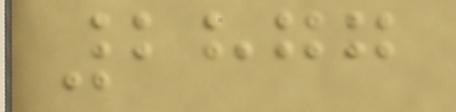2877
